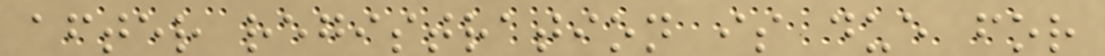after registration is due for
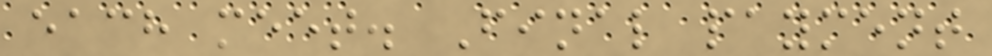each meet. Final payment
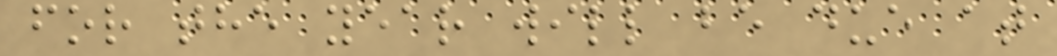for the year will be due at
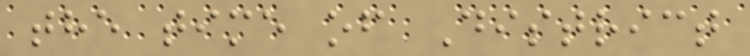the time of District
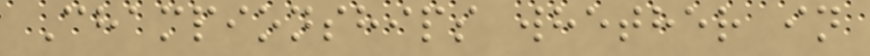Championships whether in
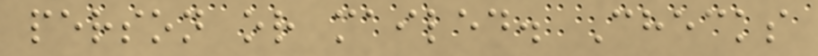person or mailed. Checks
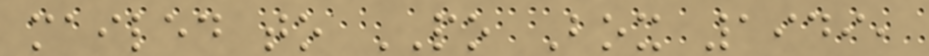mailed to PO Box 1949,
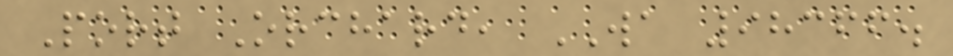Port Orchard, WA 98366.
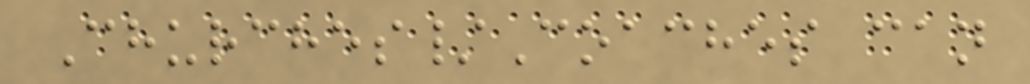Churches/Coaches can
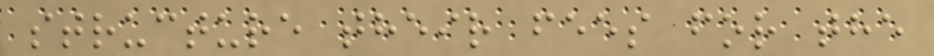structure their fees for the
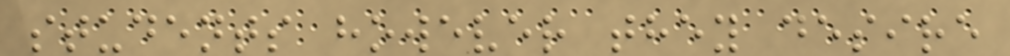students however they desire
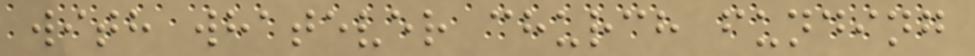with whatever church funding
